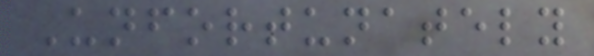Unfortunately
